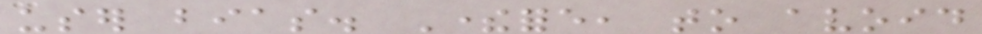user bias. Therefore, to avoid
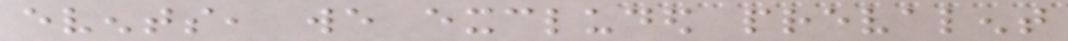events, we excluded prevalent
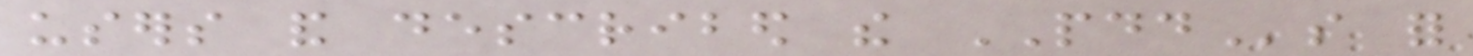users and described the PDDs for
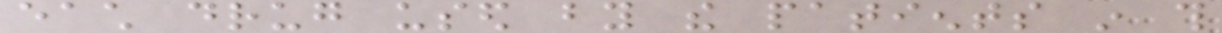each drug used by the patients in this
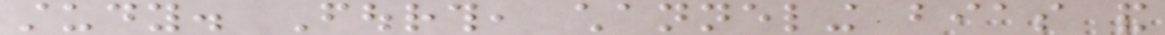study. Fourth, channeling bias and
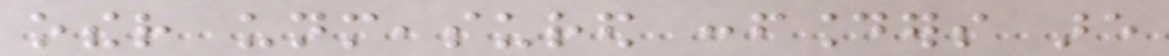other unmeasured confounders are
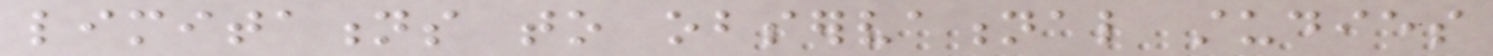limitations to observational studies
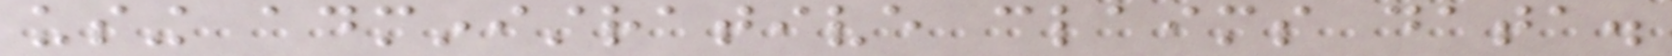using administrative claims data.
